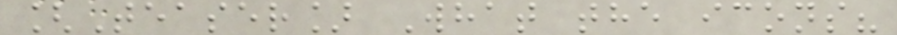[Teaser] What the icons?
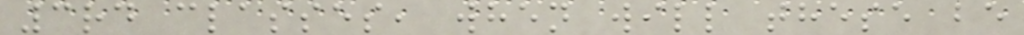3rd classes, when will these be
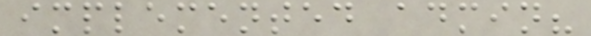implemented admin?
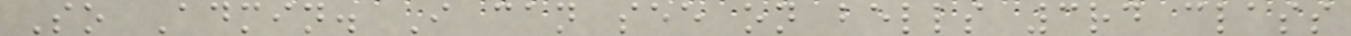So Admin. I can see on bells 3rd class
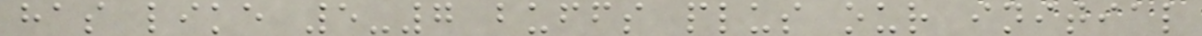has like 5-7 buffs plus our initial
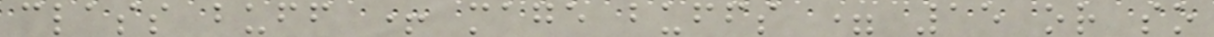class buff + mage buffs = 15 or so
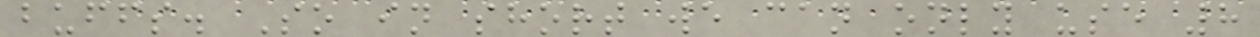buffs. So in short we can only use 8
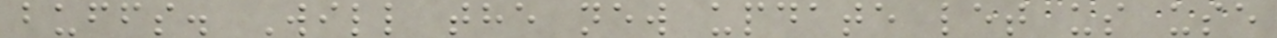buffs. Will the new update let us use
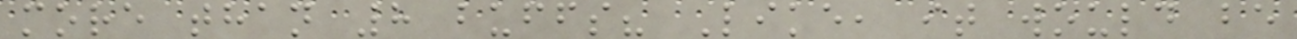more than 8 buffs? Like, it would be
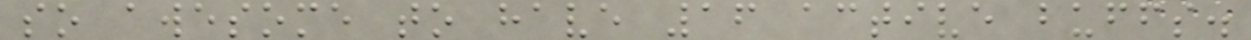so awesome to have 16 active buffs.
